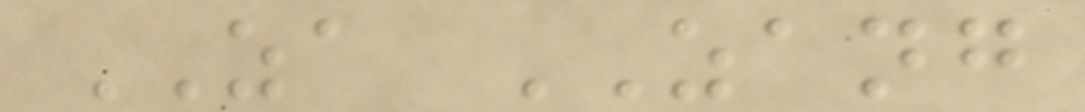ZA ZANG
